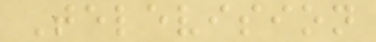Television
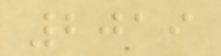2019
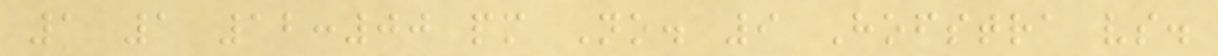1 1 12:00 pm No. 9 Hofstra vs.
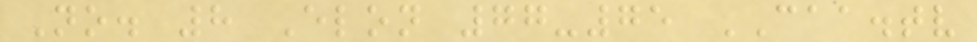No. 8 Elon 77-75 CAA.tv
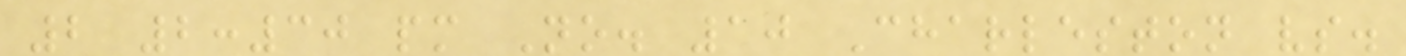2 2:30 pm No. 10 Charleston vs.
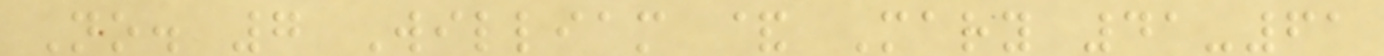No. 7 William & Mary 41-61
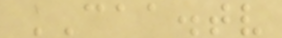CAA.tv
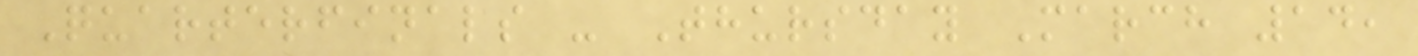Quarterfinals - Thursday March 14,
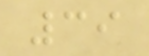39
